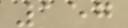157
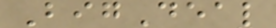BigDeal
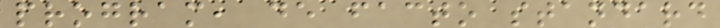program, de facto standard
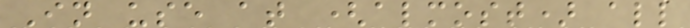In use at (almost) all
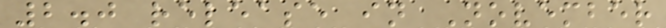2.0 release in November
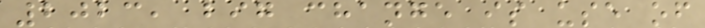2023, big change is use of
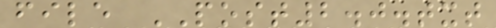file POST2.0.txt
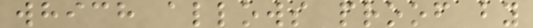which allows proof by
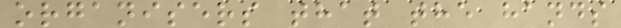organisers that the hands
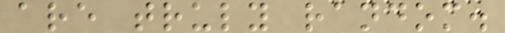are truly random.
